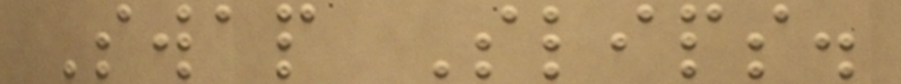Swap Slips.
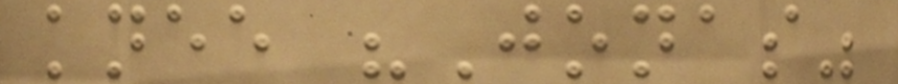knee "Jonas"
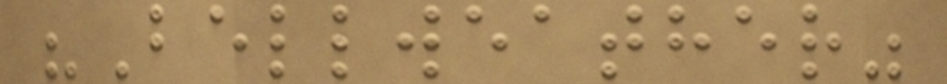"Bellweather"
